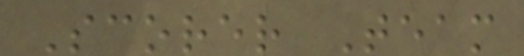Scorer Team
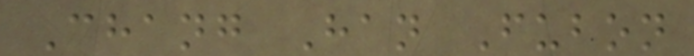Chang Han Fubon
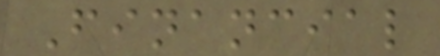Financial
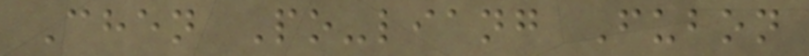Chen Po-liang Fubon
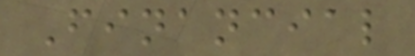Financial
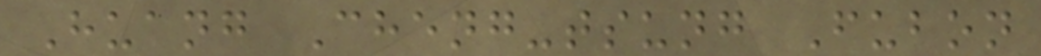Huang Cheng-tsung Fubon
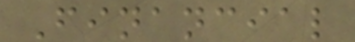Financial
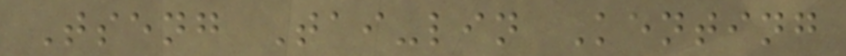Tseng Tai-lin Kenting
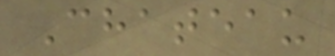Chateau
